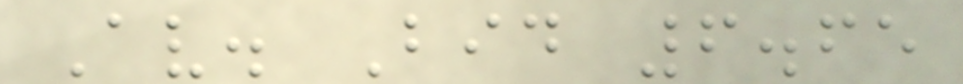Av. Bid 6.65
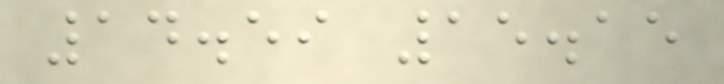14.59 15.15
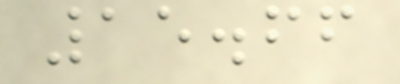15.66
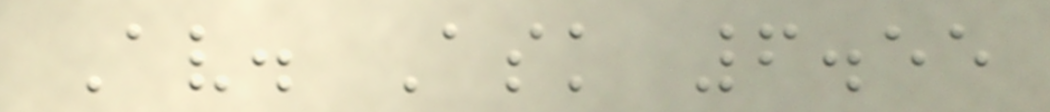Av. Ask 6.55
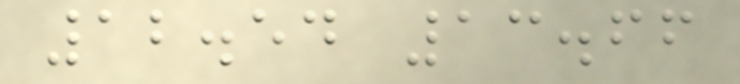12.54 13.66
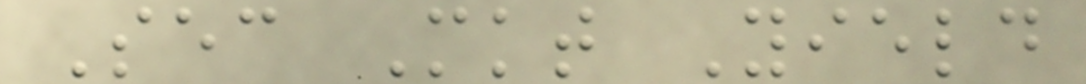Sec Mkt Yield
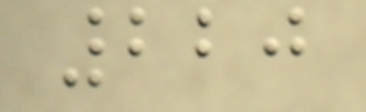220
